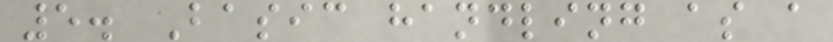5. Basic handling as a
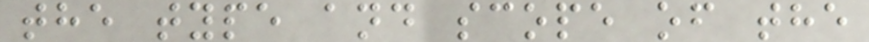the type and scope of the
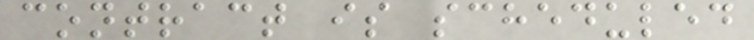contract is scheduled
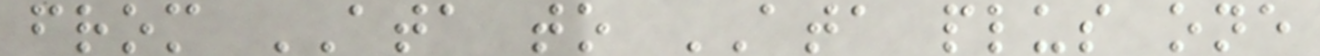from ATA to ATA plus one
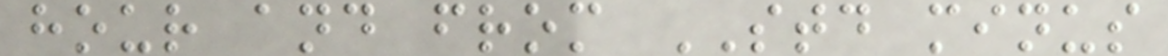hour and from STD minus
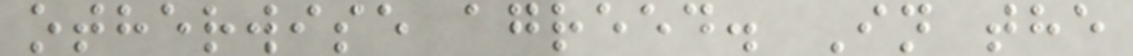otherwise agreed. In the
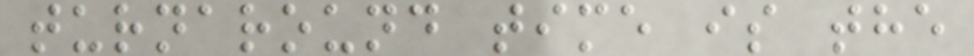turnaround time is the
